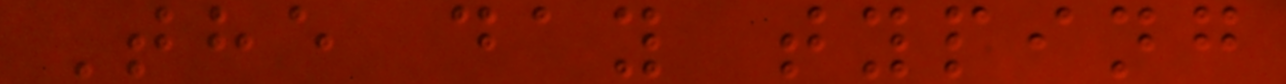The day typing
